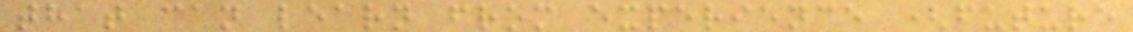that can learn from experience (future
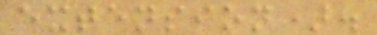extension).
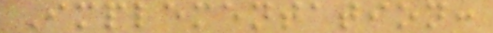Implementation:
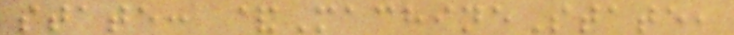state: &MachineState,
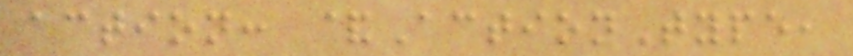action: &ActionType,
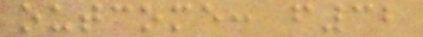outcome: f32
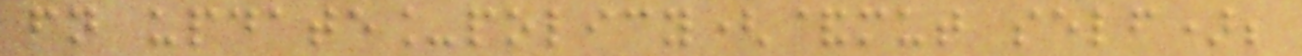fn update_policy(&mut self);
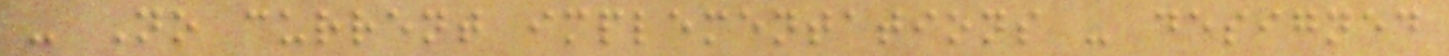- No current implementations - designed
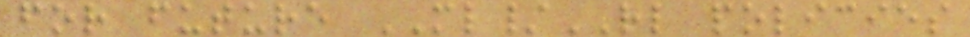for future ML/RL policies
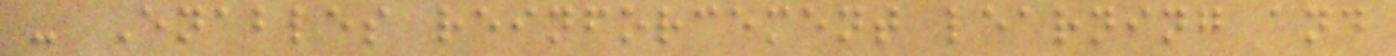- Enables reinforcement learning and
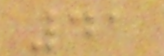41
